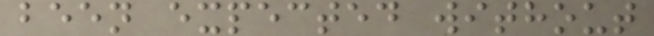been expected without
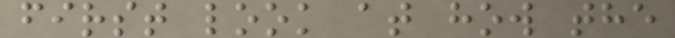first look at how the
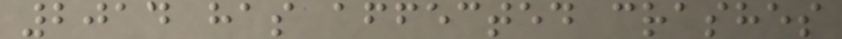2014 has affected crashes
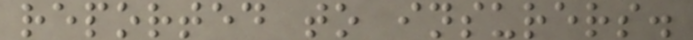reported to insurers.
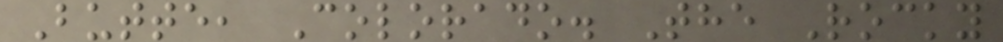Butte, Colorado. The Rocky
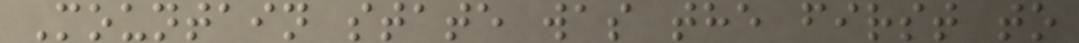Mountain state was the first to
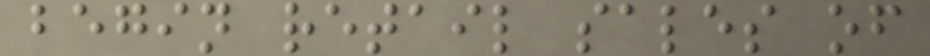begin retail sales of
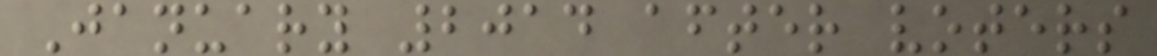January 2014 after voters
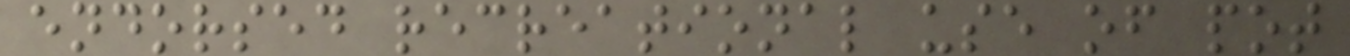endorsed recreational use of pot
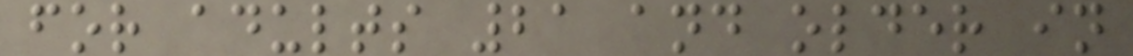for adults 21 and older in
